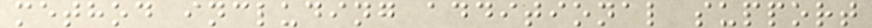method including additional support
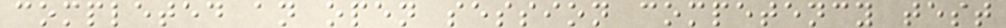completed an open session competency test
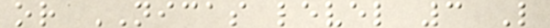or NICAS level 3 L
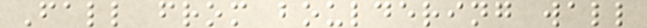Fall from bouldering wall
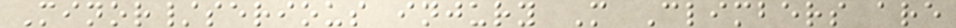Minor/serious injury M Climbers are
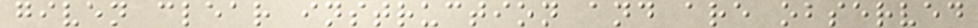given clear instruction and are observed
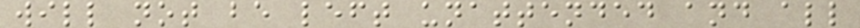will not be left unattended and all
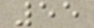55
